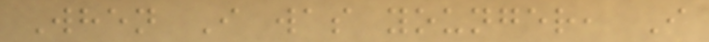When I was younger, I
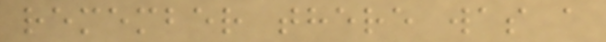remember there was a
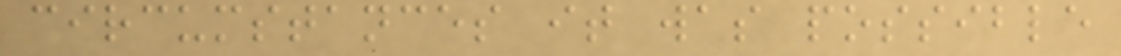circumstances it was possible
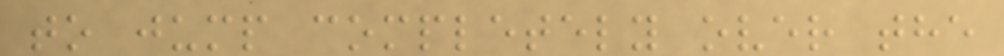to jump completely over the
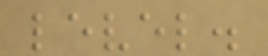level.
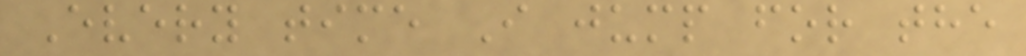Every time I jump for the
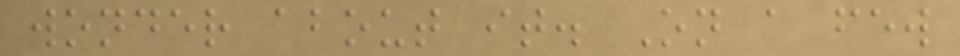wonder about it. On a few
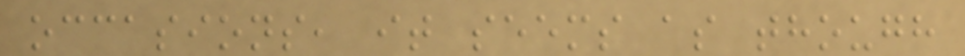occasions, it seems as though
